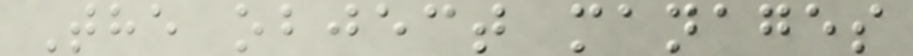The object manages
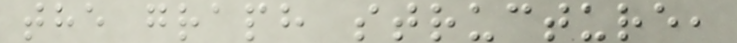the graph structure,
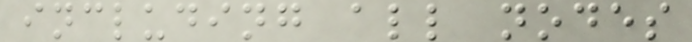including all nodes
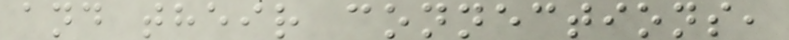and their connections,
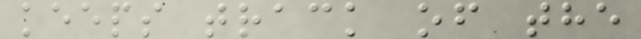keeps track of the
